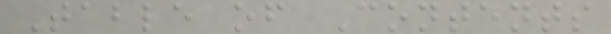Table of Contents
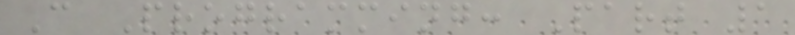C Programming: Part 1
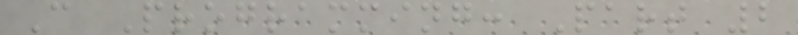C Programming: Part 2
